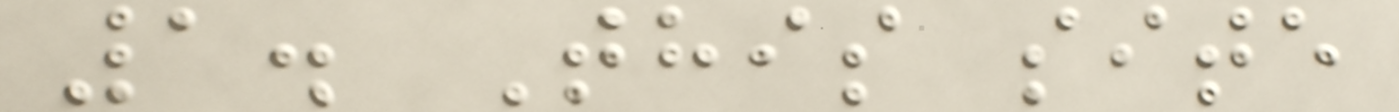1. This site
